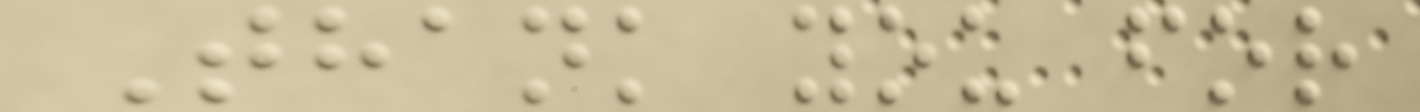Thank you for
